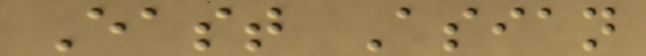East Asian
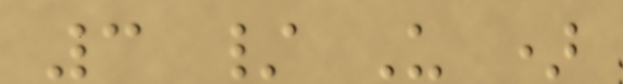3 / U )
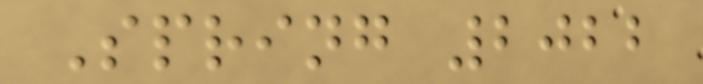Spring 2022
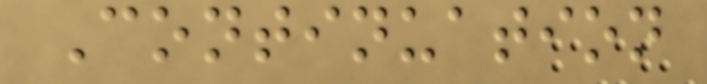Continuation
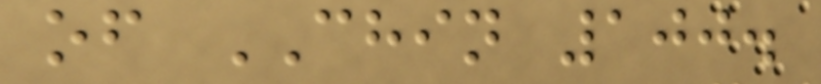of CHIN 100.
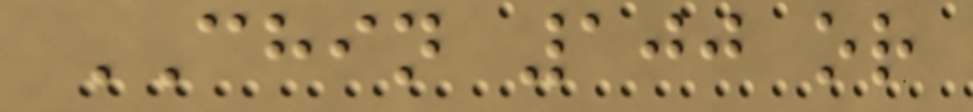CHIN 100 or
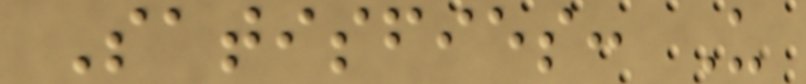Satisfies: U
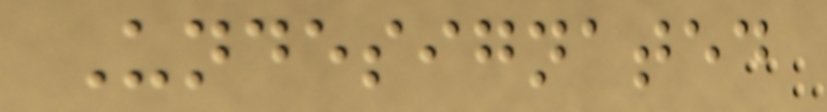Undesignated
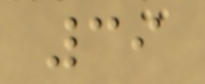39
